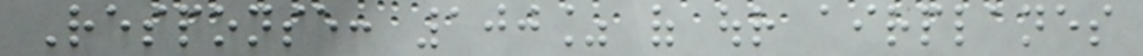Response: 100% of our airplanes
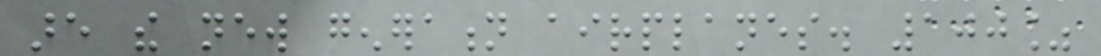are the new generation airplanes. 100%
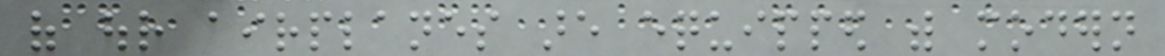of our airplanes are equipped with modern
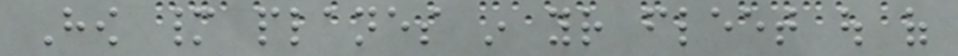How many planes in your fleet out of
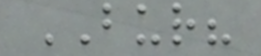BUR?
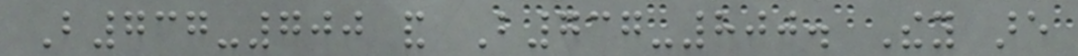B737-700 and B737-800. They are
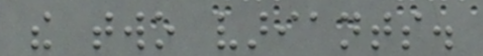the two variants.
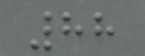88
